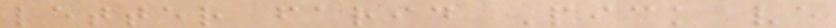letter farid Pick ve
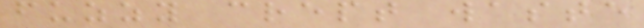fuzzy crept waste
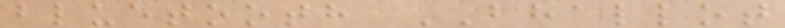bluetooth BHALLOT
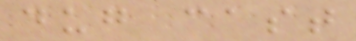dug cast
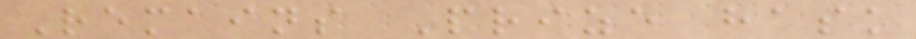Remains Prize hask
